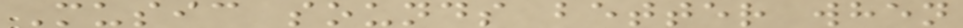Music sounds better when
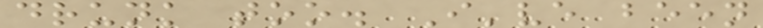drunk too. I've been
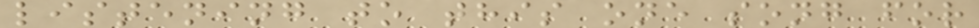listening to this one song for
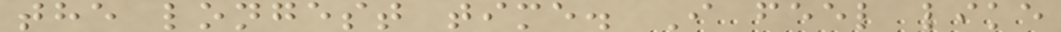the longest time. I feel like
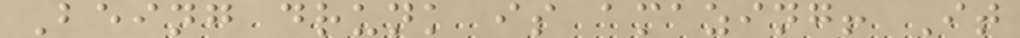Being drunk is amazing! It
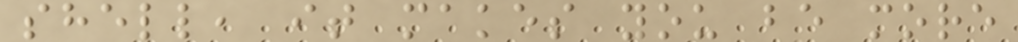shell, it makes you be more
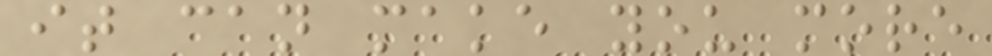it can make you more
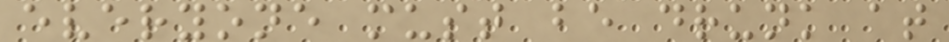everyone must be drunk at
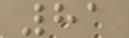81
